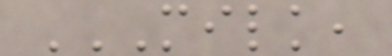MILK,
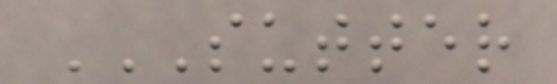SUTTER
